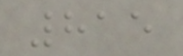815
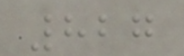827
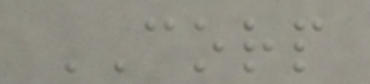CORP
